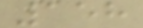158
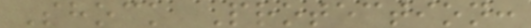Shock Protection:
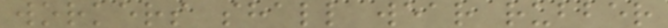workers shall wear rubber
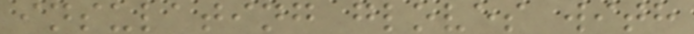insulating gloves with
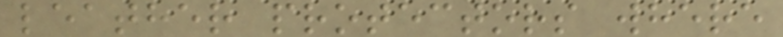leather protectors where
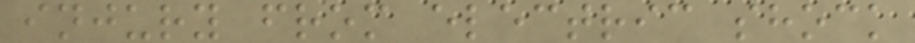injury from electric shock
